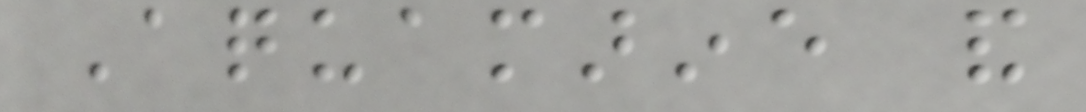Aquamarine and
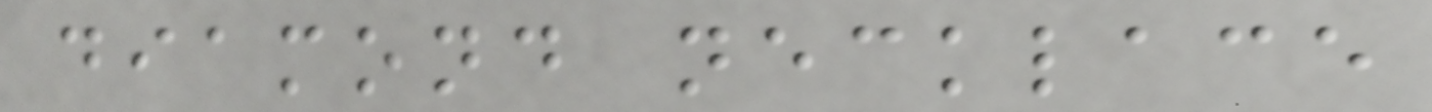diamond necklace
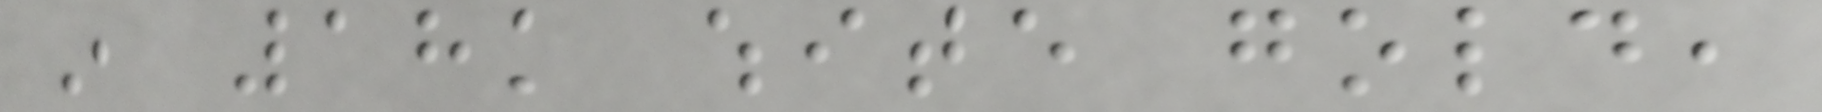in 18k white gold,
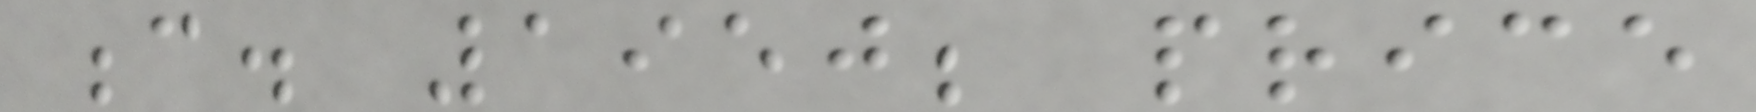c. 1950; price
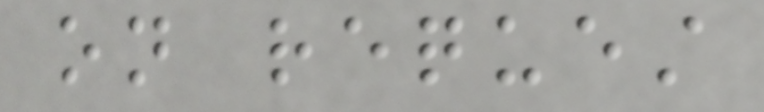on request
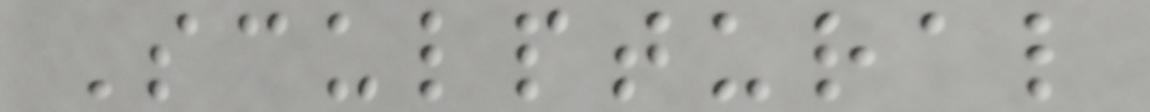Sculptural
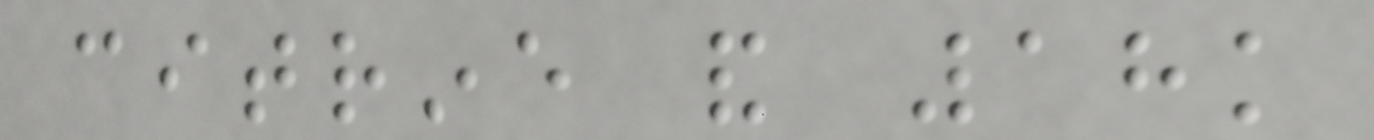citrine and 18k
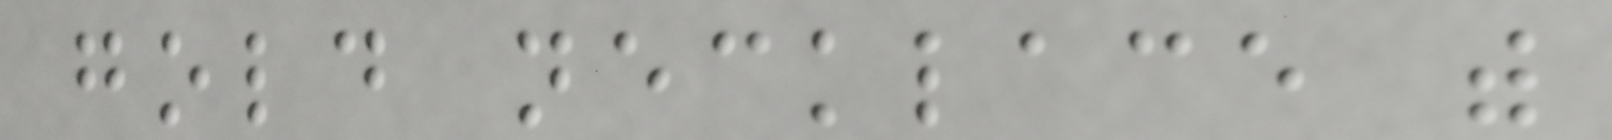gold necklace with
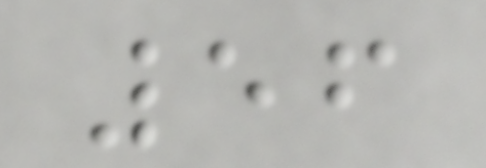56
